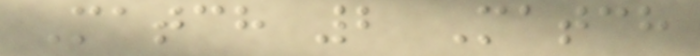Match 2 Match
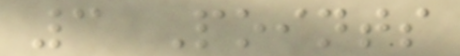3 Points
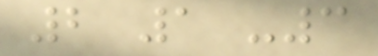2 1 -3
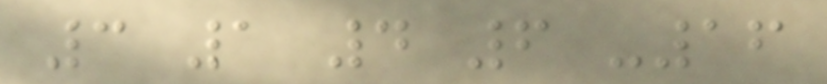3 1 4 6 -16
